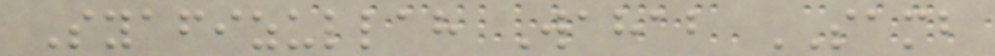Syafizullah Wahab SAMB
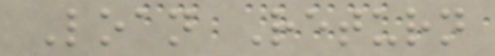Loan Return
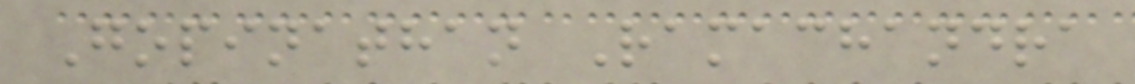Gopinathan Ramachandra
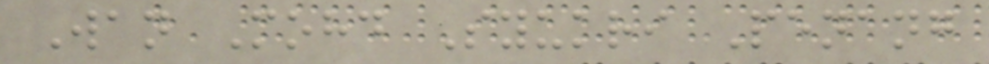Wan Mohd Syukri Penang
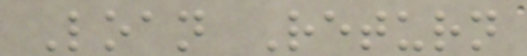Loan Return
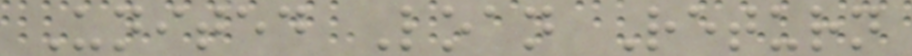United Loan Return
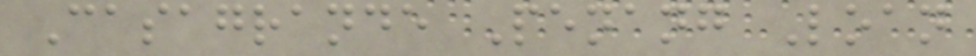Casagrande Penang Loan
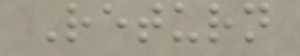Return
